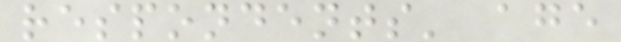respondents' age
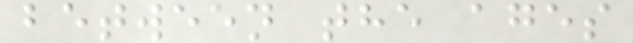between the ages
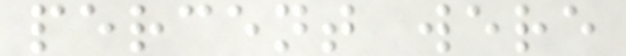percent were
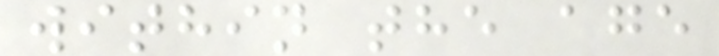within the age
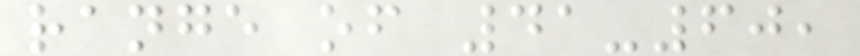range of 41-60,
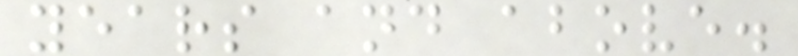years and above.
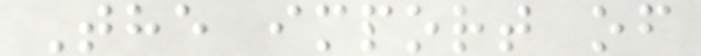The import of
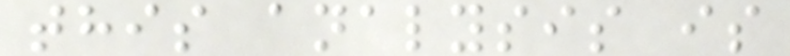this analysis is
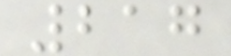217
